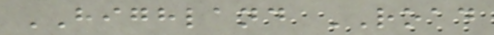HIGHLAND ROAD
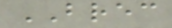BREC
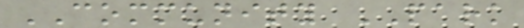COMMUNITY PARK
